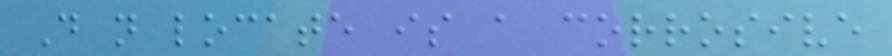Do not locate is a corrosive
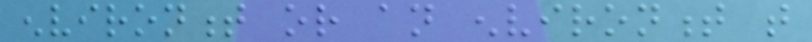environment or an environment that
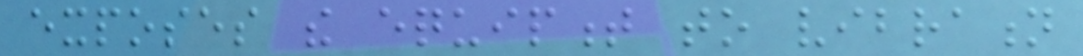exposes the equipment to vibration
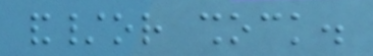and/or shock.
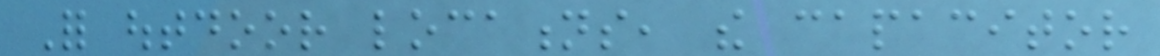For outdoor locations, the capacitor
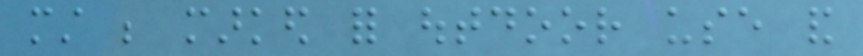must be marked for outdoor use and
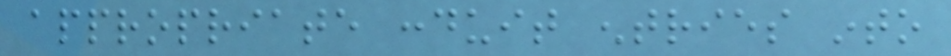appropriate conduit entries into
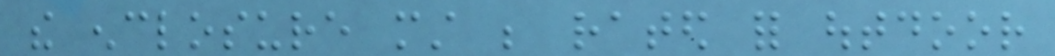the enclosure must be rated for outdoor
